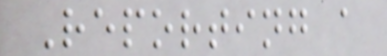Reporting a
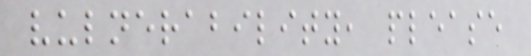vulnerability, please
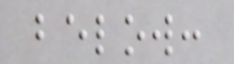below:
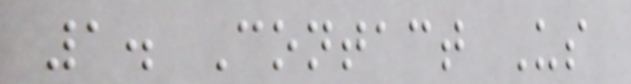1. Contact Us
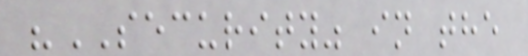"SECURITY" in the
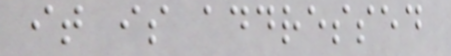it is addressed
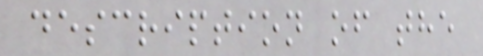description of the
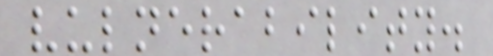vulnerability.
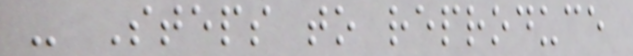- Steps to reproduce
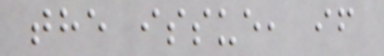the issue, if
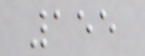155
